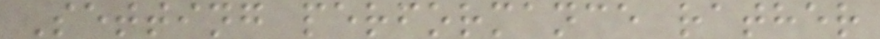Setting performance rather
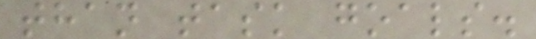than task goals.
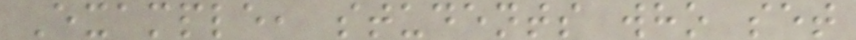Example, students who set
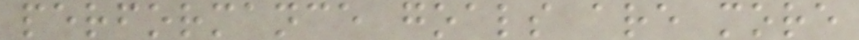performance goals are more
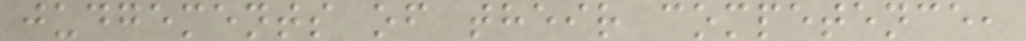judgements of their competence,
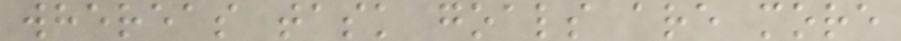whereas task goals are more
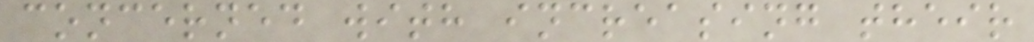concerned with increasing their
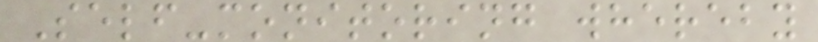Self-monitoring whereby
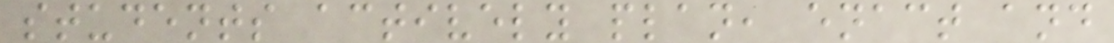students actively plan, enact and
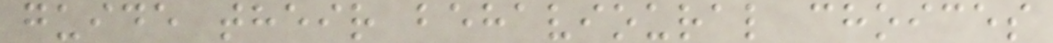guide their behavioural choices
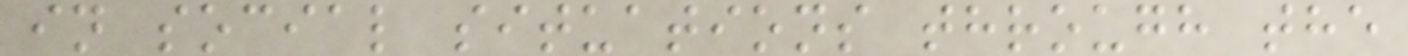in social situations through the
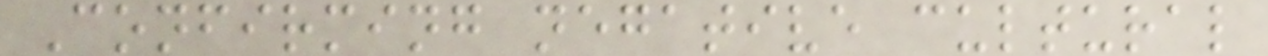Confirming negative cultural
